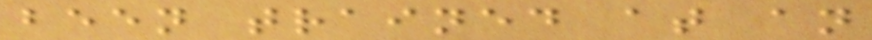been trained at an
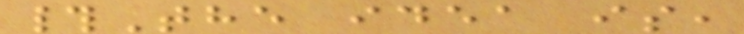#The idea is,
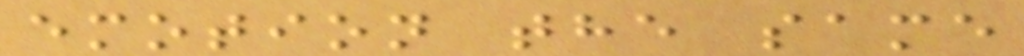emotion the same
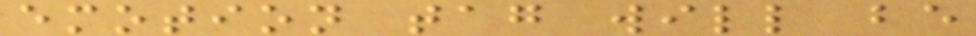emotion tag will be
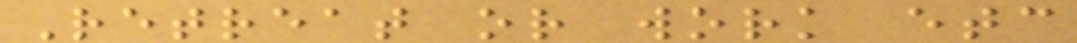Retreat or work etc
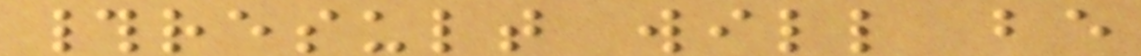#result will be
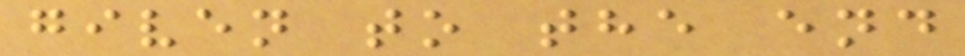given to the end
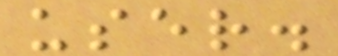user.
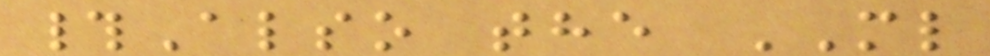#Also the ML
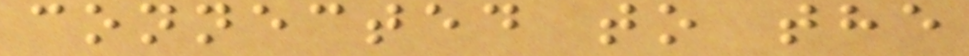connected to the
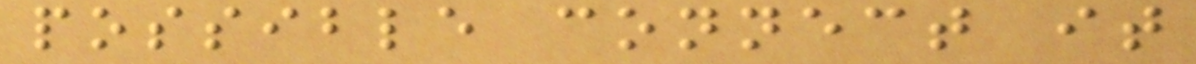possible connect it
